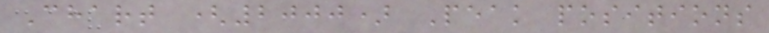Chart (2000) Peak positions
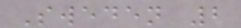Sweden 2
